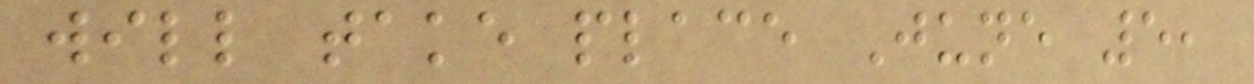will take place June 5,
